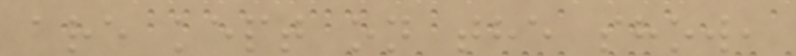are kept on the show,
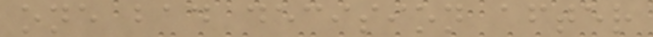one bad decision after
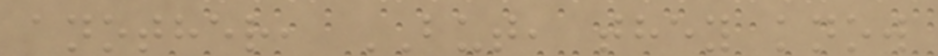another, BUT, they know
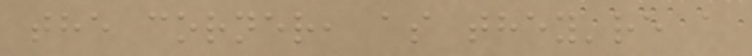the corner, as they're a
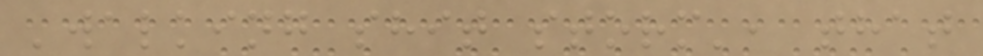'walking shit storm', that
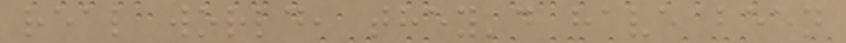real world, they'd have been
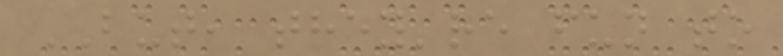BUT, they're fun to
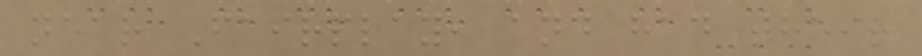near Fairplay, and had their
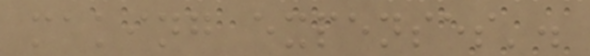making expenses'.
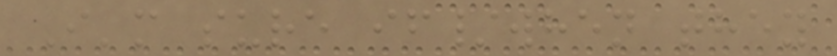I'm sure if/when they
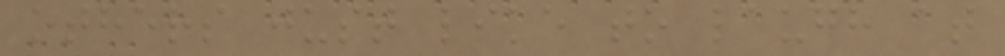others just like to laugh at
